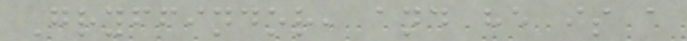Gryffindor, and he is a
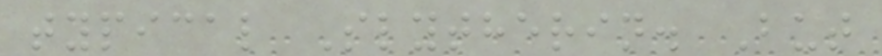typical Slytherin. But
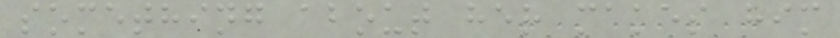something about her makes him
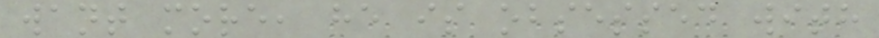want more, he is obsessed with
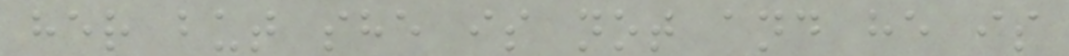her but she is not and he is
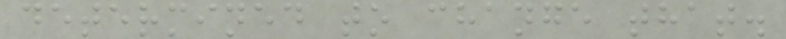determined to change that.
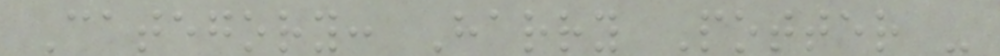Category: Harry Potter -
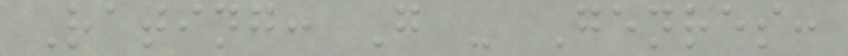Rating: G - Genres:
